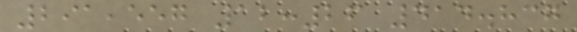291,557 12:26 414.837
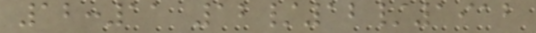12:11 12/12/1912
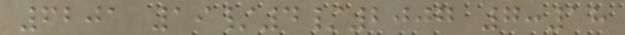6201 19/4/2007 7:18
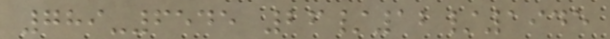789-6545 26/12/1945
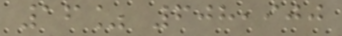16% 608,900
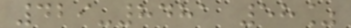429-8481 58%
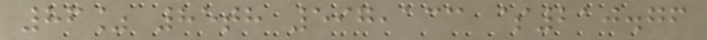86% 85th 597,133 $210.76
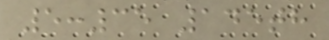5:35 145th
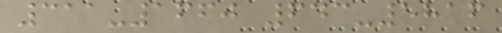311-1660 643-5816
